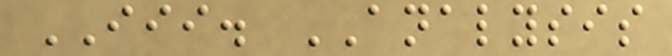III. ANALYSIS
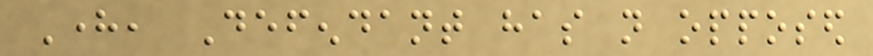Here, Defendant has not opposed
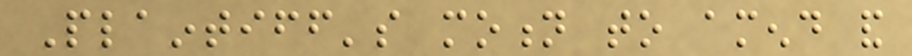Plaintiff's motion to amend and
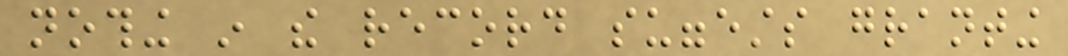nothing in the record suggests granting
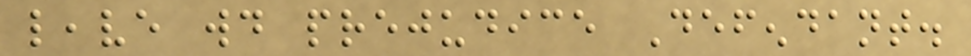leave would prejudice Defendant.
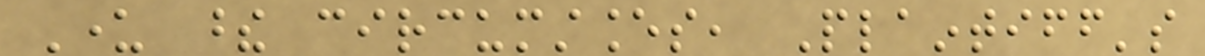Under these circumstances, Plaintiff's
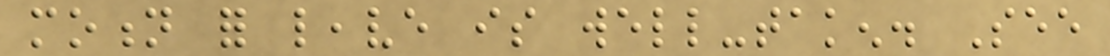motion for leave is well-taken. See
